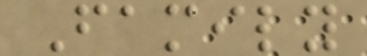Family
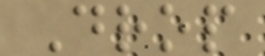Drop
